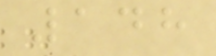148
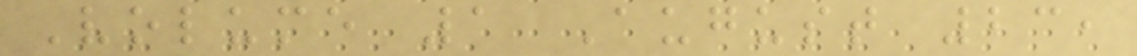Volume 1 August 23,
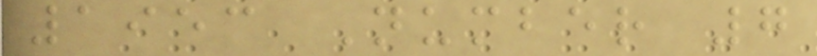1953 Number 7
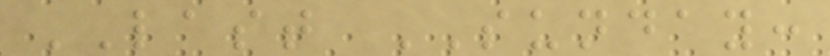LAST SUNDAY:
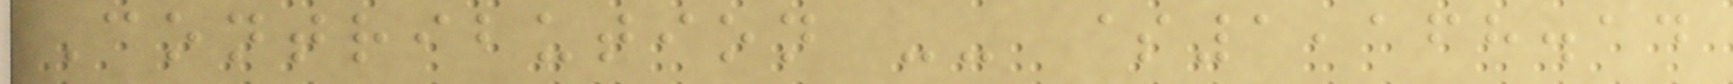Contribution -- $1,168.14
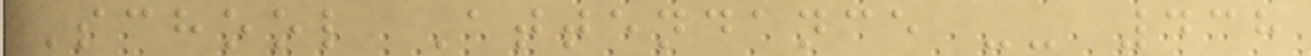School Attendance -- 438
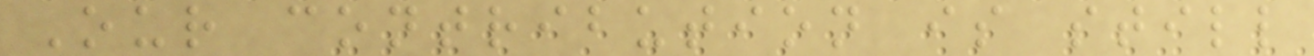Our contribution is still
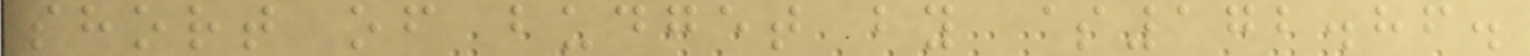short of budget by $172.86.
